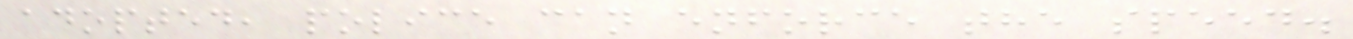adopted, police can enforce the speed.
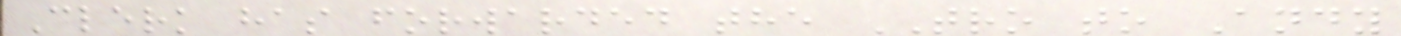Clerk has forwarded the TRO to Andy
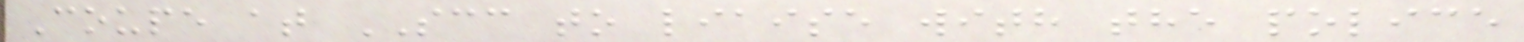Coupe at SCC to liaise with the police
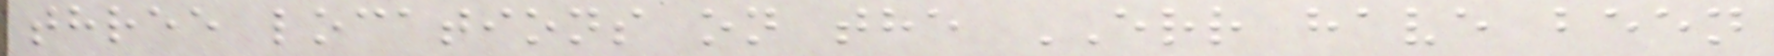three locations on the ERR have been
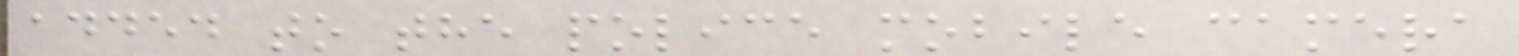added to the police mobile camera
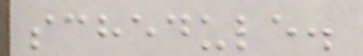schedule.
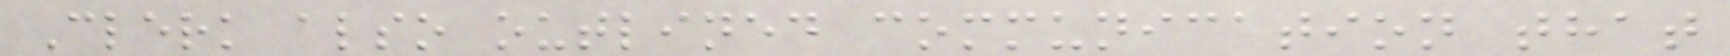Clerk also outlined communication that
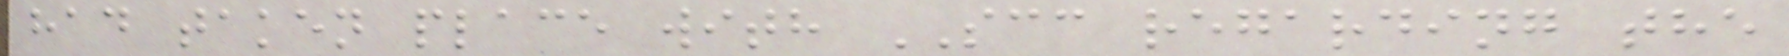had taken place with SCC regarding the
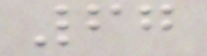67
